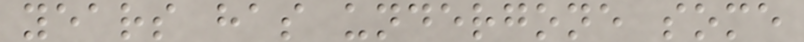years has undergone some
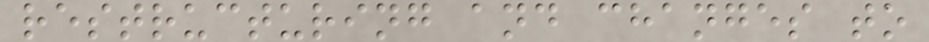restructuring and changes to
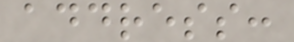address:
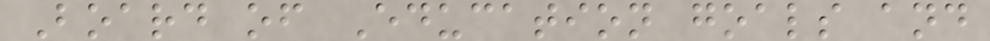Board of Education goals and
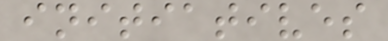initiatives
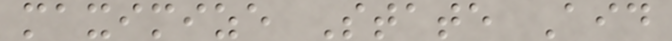maximize State Aid
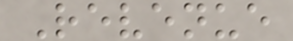Revenue
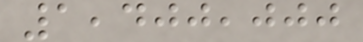1,400,000
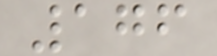176
